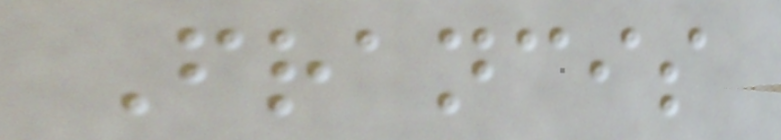Francis
